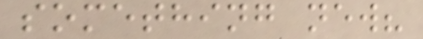something new?
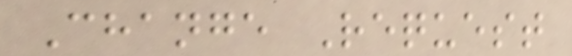Change Request
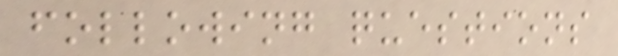following questions
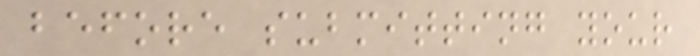before submitting your
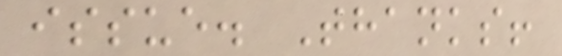issue. Thanks!
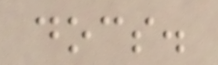docs.
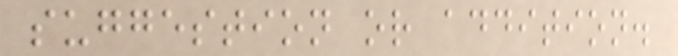suggestion or addition.
